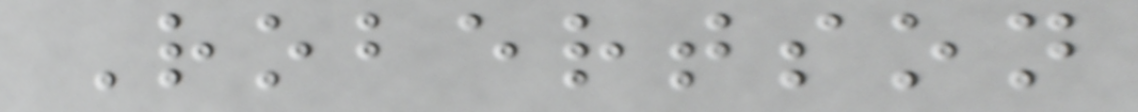Robertson
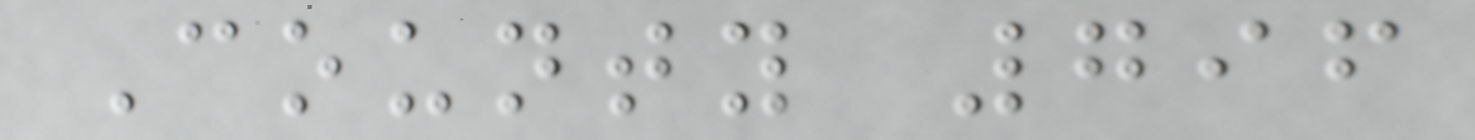County 796
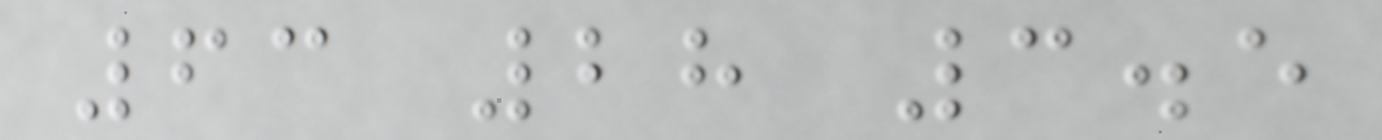63 28 3.5
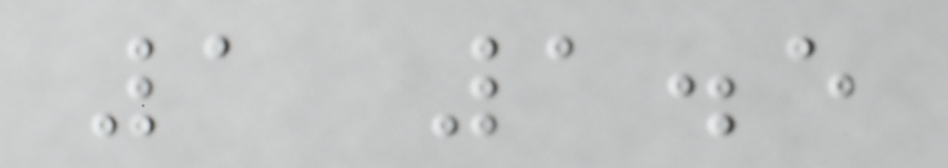1 1.5
